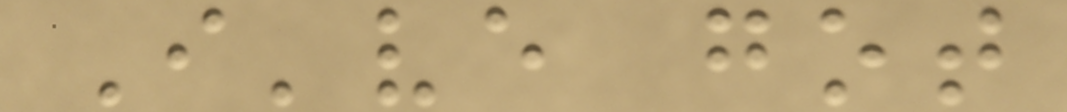I've got
